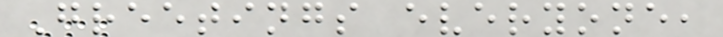Greetings everyone,
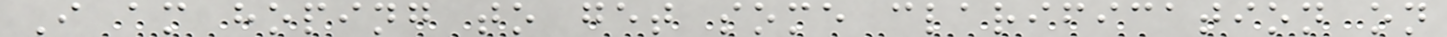I am hoping to get some clarification on
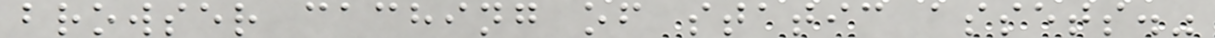browser caching of static assets."
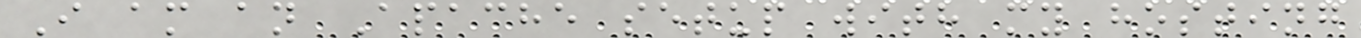I am an Apache setup with my hosting
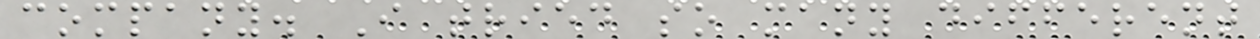company. I tried so many different
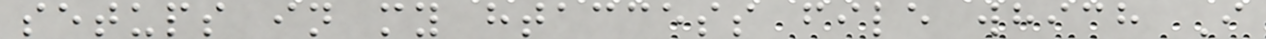setups in my htaccess file which I
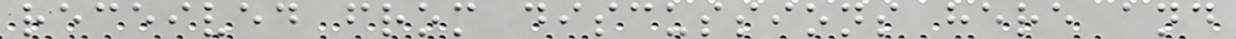received from discussions here and
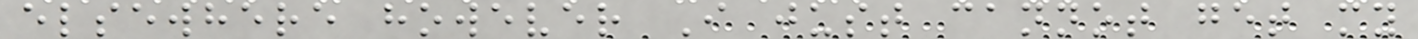elsewhere however I just cannot get my
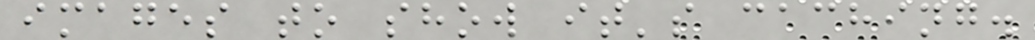images to show it's caching.
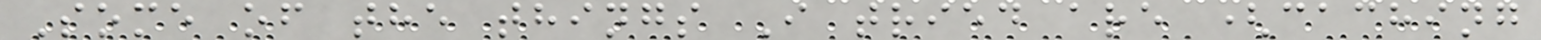Some of the things I tried are (caching
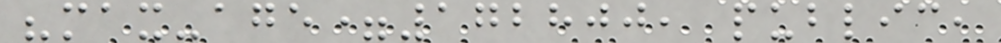"max-age=172800, public,
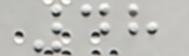48
